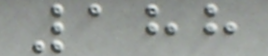188
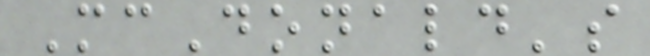McDonald's
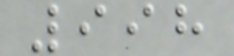998
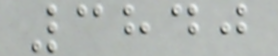3840
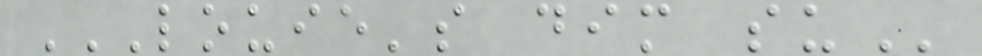LOUIE'S DIM SU
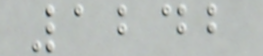1242
